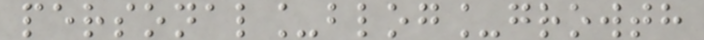personal_blog_growth
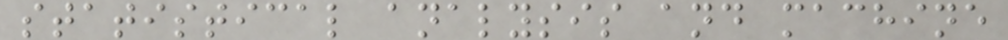statistical analysis and machine
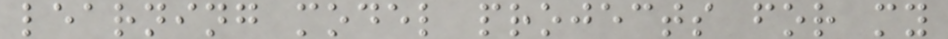learning model projects for my
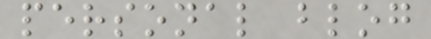personal blog
